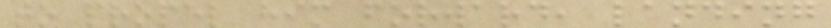to propel him forward, landing
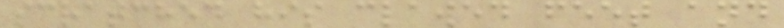scratched his clawed feet and
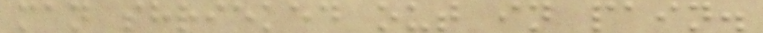man shrieked out in pain.
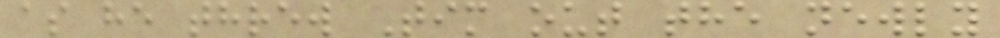as he threw Tim out the newly
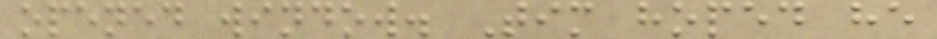opened window. Tim hoped he
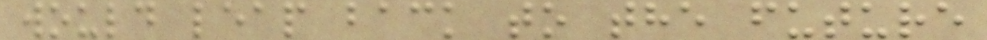would leap back to the future
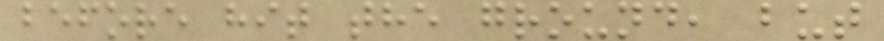before hit the ground, but
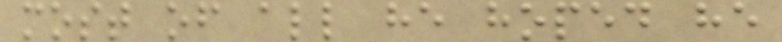most of all he hoped he
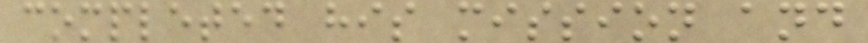completed his mission and
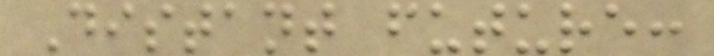Distant future:
